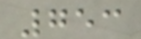753
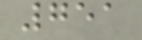751
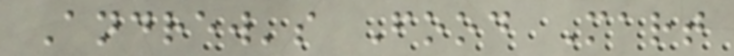Andrew's Food Mart
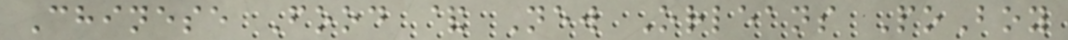Chinese Food & New Orleans PoBoy
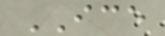ICE
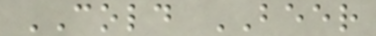COLD BEER
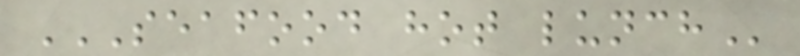SEAFOOD HOT LUNCH
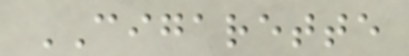CIGARETTE
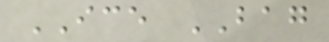ICE BAG
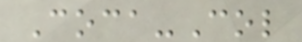Coca-Col
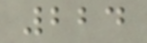224
